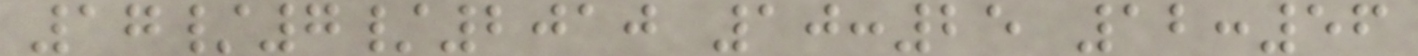17/7/2010 10:25 12:56
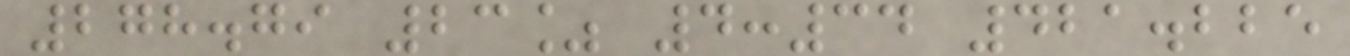278.79 23% 4:34 421.225
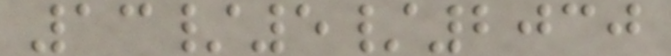13/5/2030
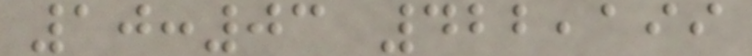10:03 422,199
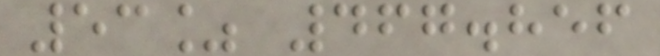53% 467.856
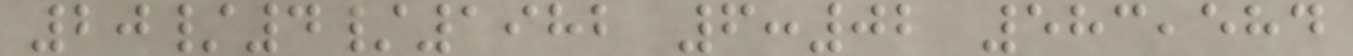20/4/1982 6:02 583,584
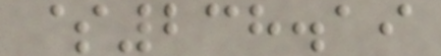$238.19
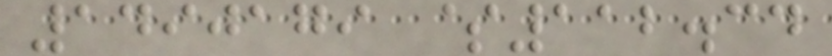1490179 $112.34
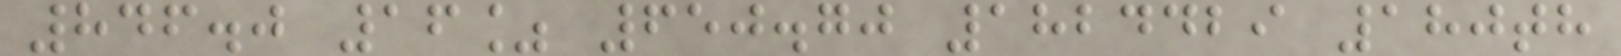846.0 16% 650.70 1824429 180th
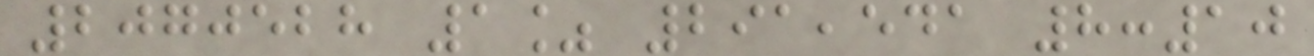2070528 1% 291,541 8:10
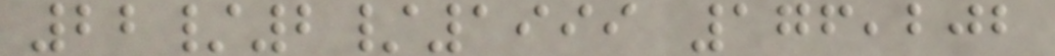22/2/1999 176,202
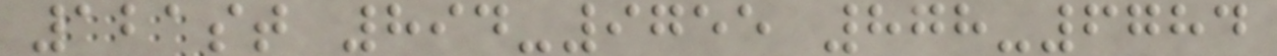121st 894-9755 878-6784
